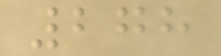278
